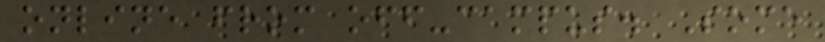online from off-campus. Some
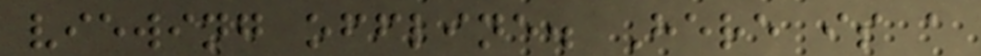viewing offline. Here is a
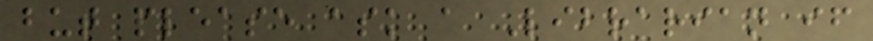but please ask a Librarian if
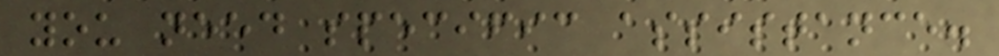you need specific assistance.
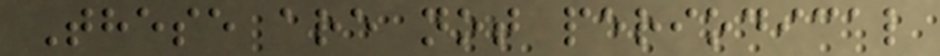These are not periodical
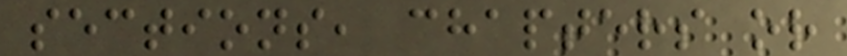sections, chapters or
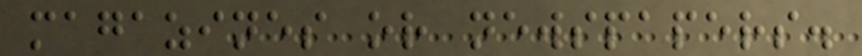magazines or newspapers.
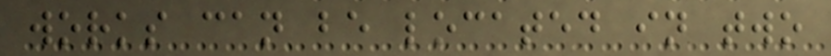works can be located in two
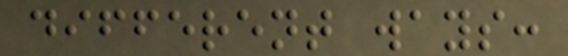different ways:
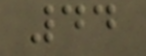44
